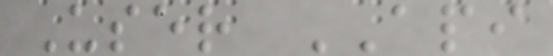User API
